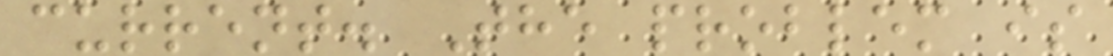current. The problem is
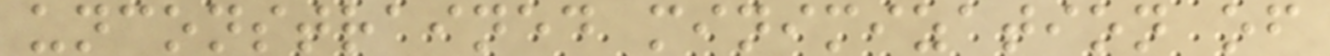unconstrained minimization of
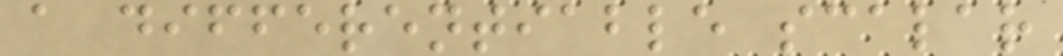a differentiable scalar
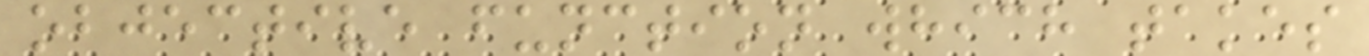objective function which takes
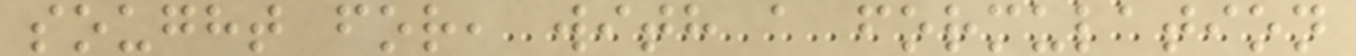sought for, with a formulation
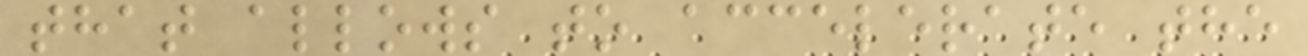that allows to accelerate the
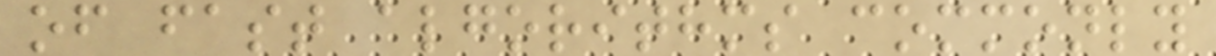of fast algorithms commonly
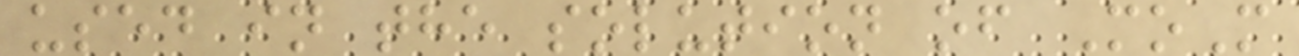used in the solution of MoM
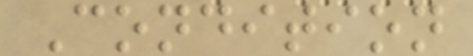Condition
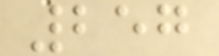257
